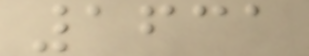1631
